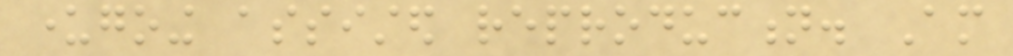undergoing assisted reproduction. Am
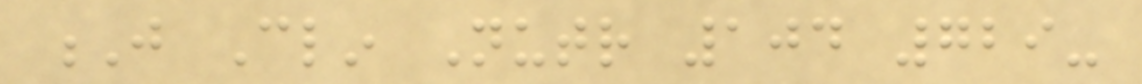J Clin Nutr 104 729-
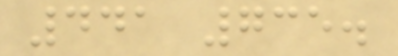441 735.
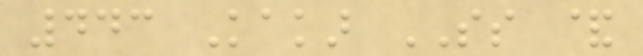443 Kakar SS &
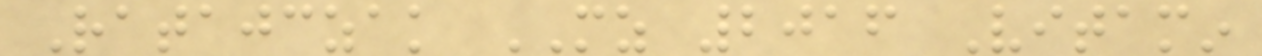Ratajczak MZ 2016 Vitamin
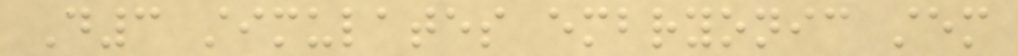D3 stimulates embryonic stem
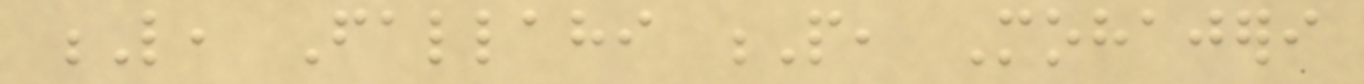L, Fallahi P, Mohajeri
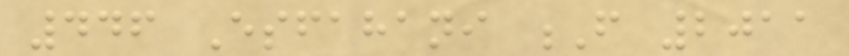446 Esfahani F 2011
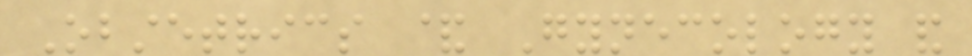Obstetrics & Gynecology and
